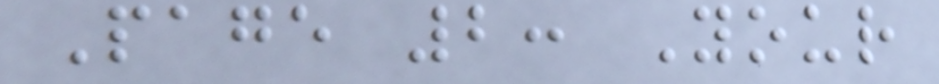Page 2: Your
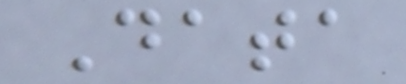Data
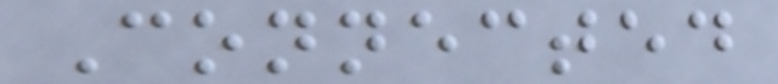Connected
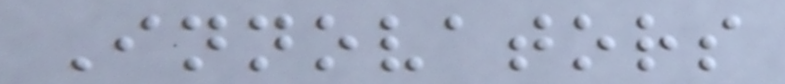Innovators
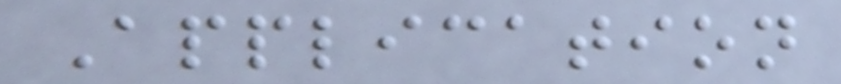Application
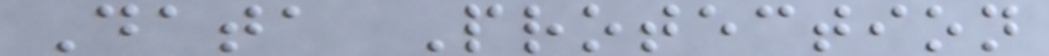Data Protection
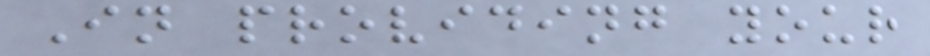In providing your
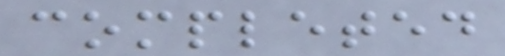completed
